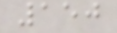150
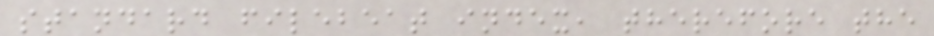standard filebeat index, therefore the
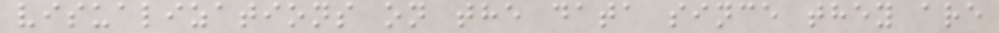visualizations on the data since they are
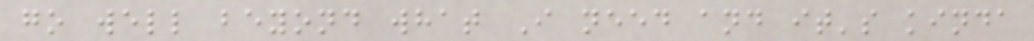go well beyond what I need and it's kinda
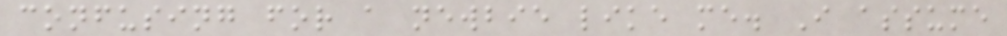confusing for a newbie like me. I assume
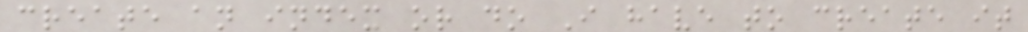create an index or do I have to create it
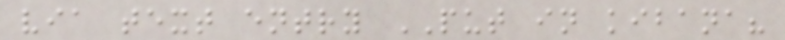via text entry PUT in kibana?
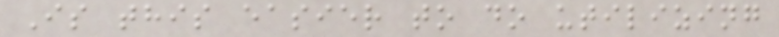Is this easier to do utilizing
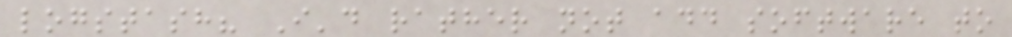logstash? I'd rather not add software to
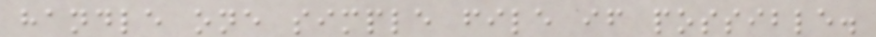handle one simple file if possible.
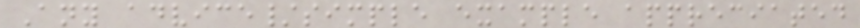Any advice/simple example appreciated
